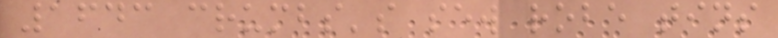1643 crumbs's sew robe tins
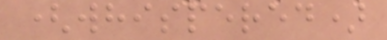(whispered)
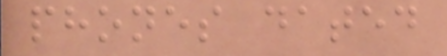phones dated
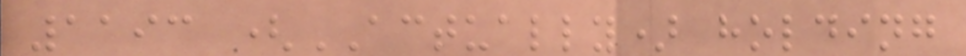1193 (ACTUALLY) holding
